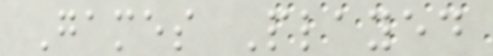Games Played
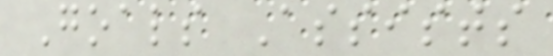Goals Assists
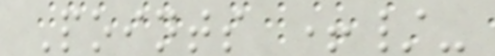Points +/-
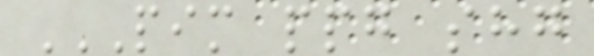PIM PPG SHG
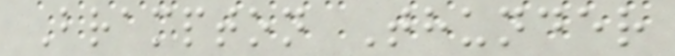Brampton Thunder
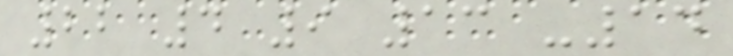22 4 9 13 -14
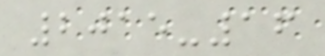2015-16
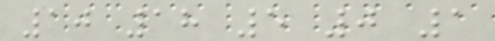10 18 5 0 1
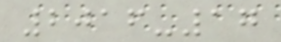2016-17
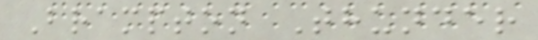Brampton Thunder
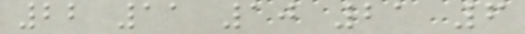22 11 10 21 6
